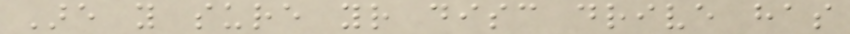Are you sure your disc drive has
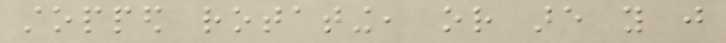stopped rotating, or are you just
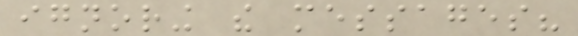ignoring the messages?
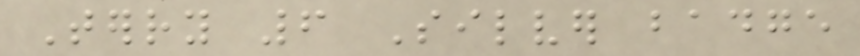Terry 6 Silver badge
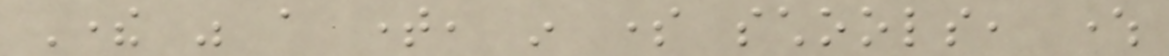There was a time, in some schools, where
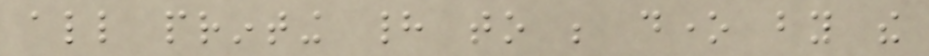all printing had to be done by the
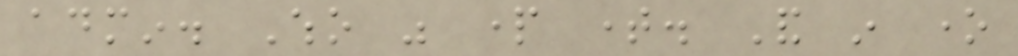admin. Who was part time. And in one
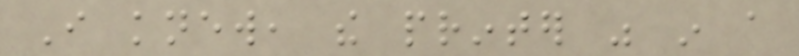I knew, the printer was in a
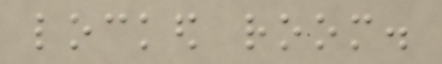locked room.
